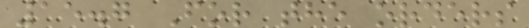15.7 For the orders
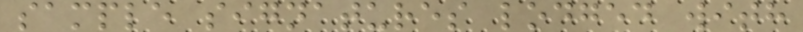sample signatures lodged with
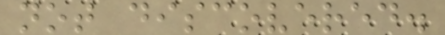not discovered.
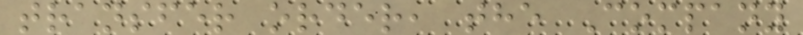transfer order, the Company
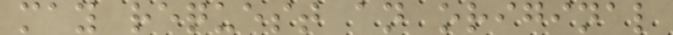may request an original
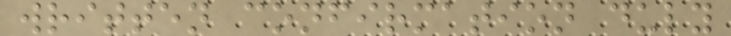written confirmation duly
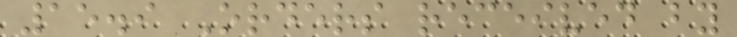15.9 Orders received by
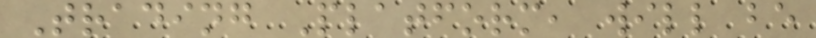Trading Platform, will be
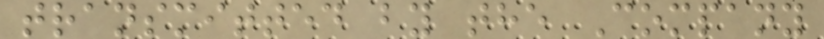transmitted by the Company
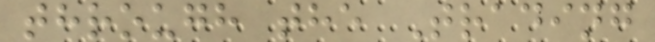through the Trading
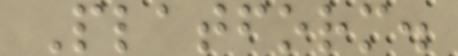Platform.
